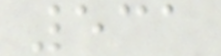531
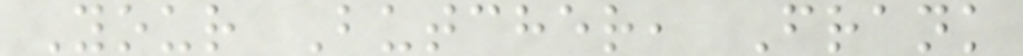Your Butcher, Frank
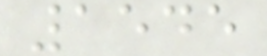1545
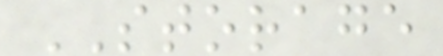STORAGE
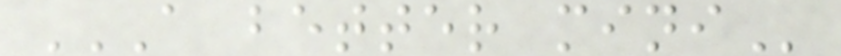A BETTER MINI
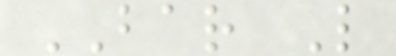BAR L
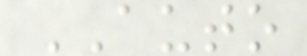AUTO
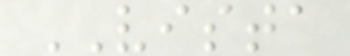VISTA
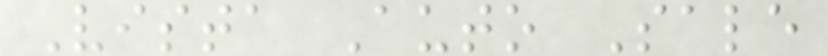Vista Auto Sale
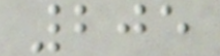205
